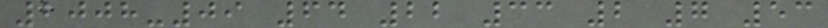2008-09 64 22 33 2 7 53
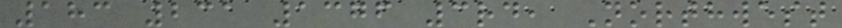183 231 1376 3rd, Northwest
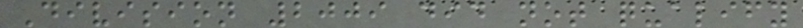Division 2009 did not qualify
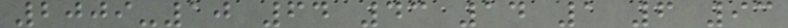2009-10 64 43 14 1 6 93
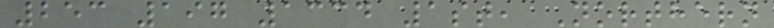253 197 1334 1st, Northern
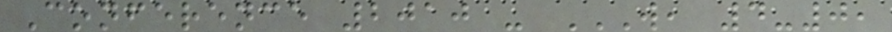Conference 2010 - W, 4-0,
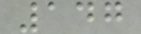147
